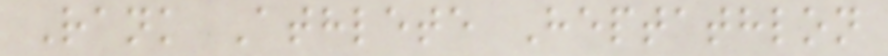Rank Athlete Heptathlon
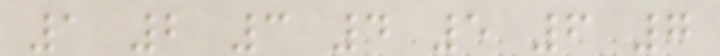1 2 3 4 5 6 7
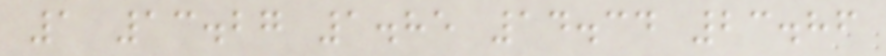1 13.27 1.85 14.34 23.86
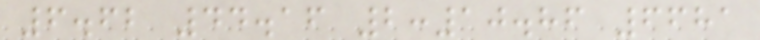6.62 44.16 2:10.86 6681
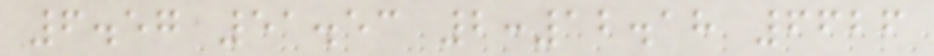6.57 51.53 2:12.18 6626
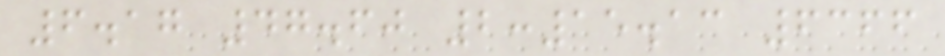6.17 47.60 2:15.13 6366
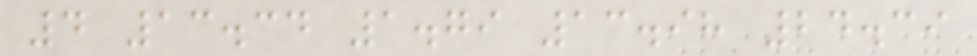4 13.34 1.79 13.98 24.39
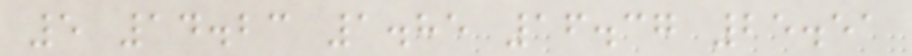5 14.23 1.85 16.37 25.51
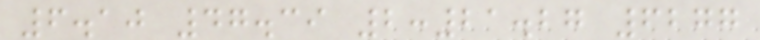6.10 47.39 2:21.27 6277
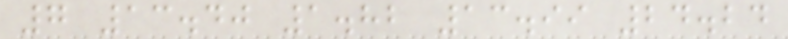7 13.40 1.82 13.99 24.24
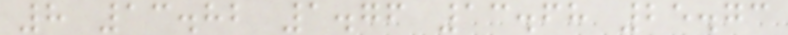8 13.82 1.76 13.68 25.73
